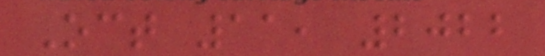Oct 11, 2022
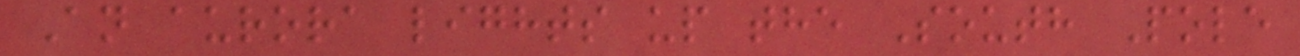An aurora lights up the South Pole
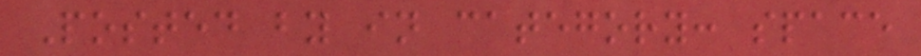Posted by in category: space
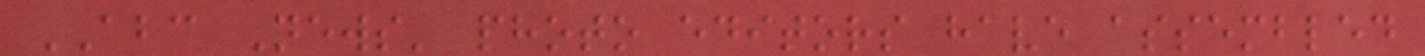ABC News' photo editors have assembled
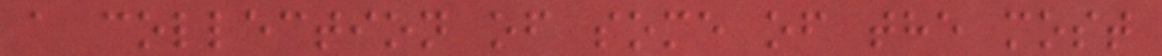a collection of some of the most
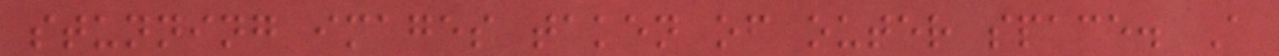stunning images taken of outer space. A
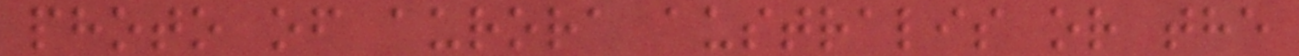photo of aurora australis or the
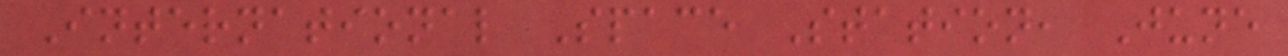International Space Station, June
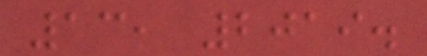13, 2019.
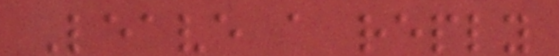Leave a reply
